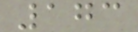173
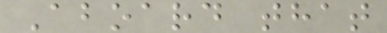Aboard that
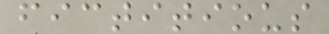fictitious
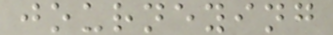journeying
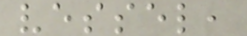vessel,
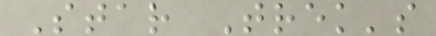Star Trek's
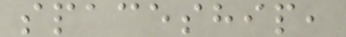spaceship,
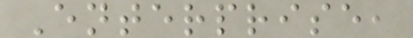Enterprise,
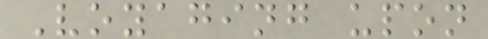Voyaging upon
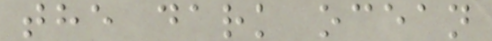the dark ocean
